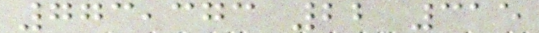773,373 22 315
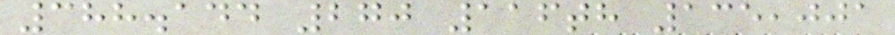388.144 270 116th 135,001
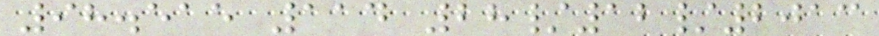98.515 114 28/12/2013
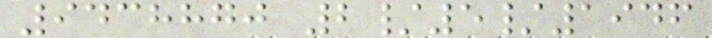9438870 2/5/1946
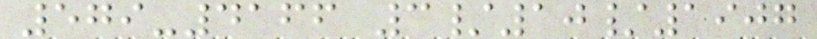579-4166 3/10/1907
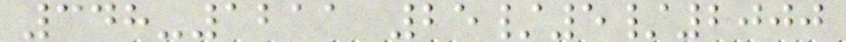348-1211 25/5/2000
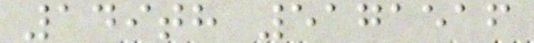149th 5171516
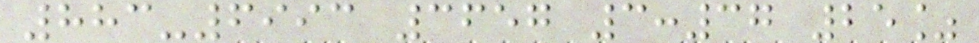883-6993 3657 3:37 25%
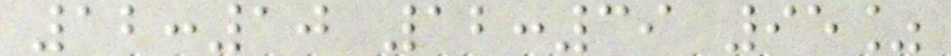12:10 12:39 95%
